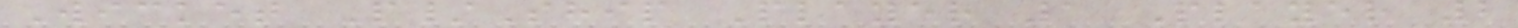Wicket P/Ship Player 1 Player 2
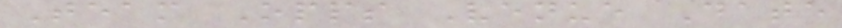Team Opps Venue Date
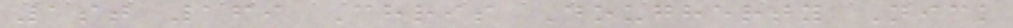1st 169 Chris Dougherty Nick
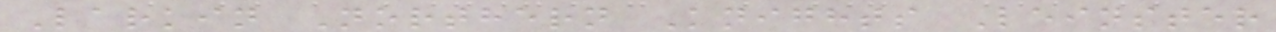Larkin Northern Knights Leinster
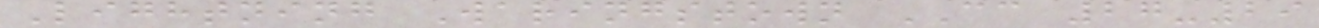Lightning Waringstown CC 27-29
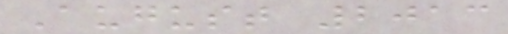August 2013
